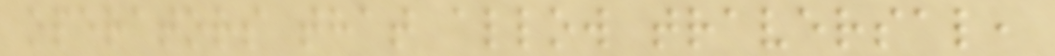operators that allow traversal,
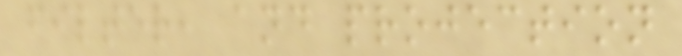filter, and projection
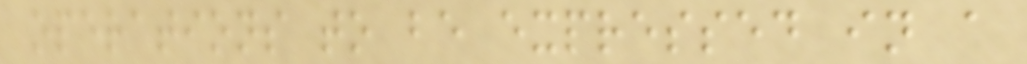operations to be expressed in a
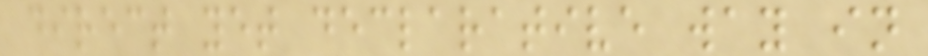direct yet declarative way in
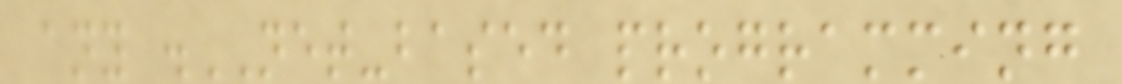any .NET-based programming
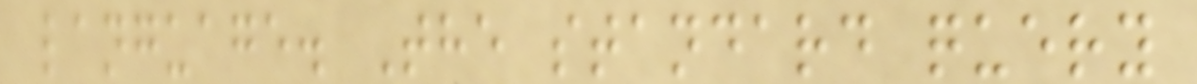language. The standard query
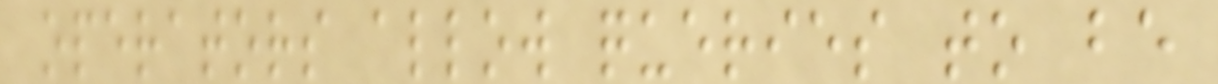operators allow queries to be
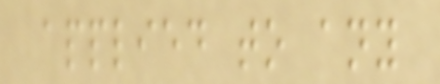applied to any
